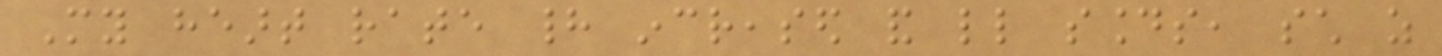My heart rate had increased and little sounds, such as
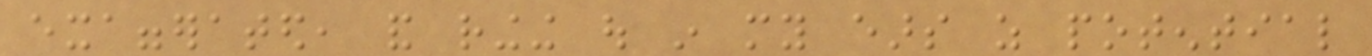exaggerated, and ringing out in my ears as potential
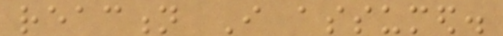reaction I assumed.
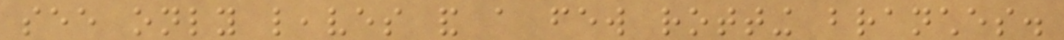see only leaves and a few rotting branches.
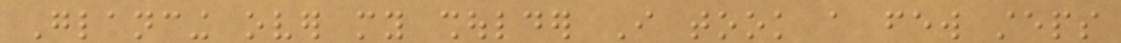Glancing over my shoulder I took a few steps
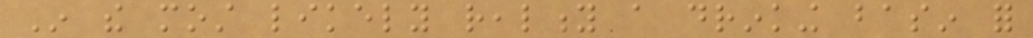In the most likely reality a drinking basin for
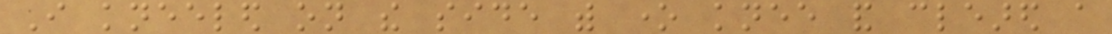I kneeled on the side with one knee and cleared a
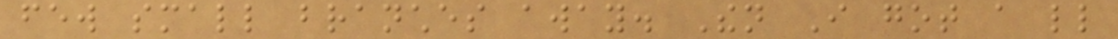few small branches away. Then I got a little
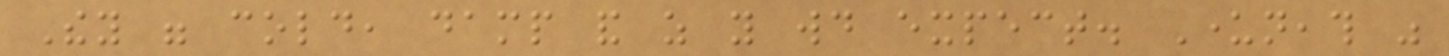They were cold, damp and as you would expect. Underneath was
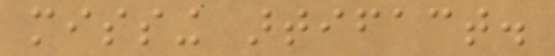missing artifact.
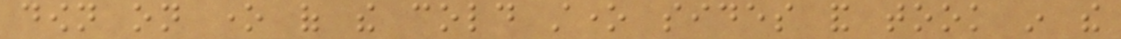down on one of the cold stone sides and took in the
